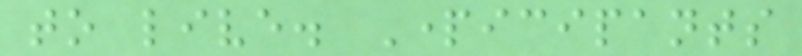to live. Participants
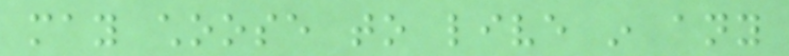may choose to live in any
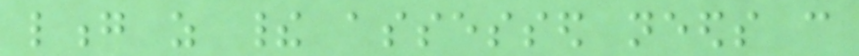long as their assessed needs can
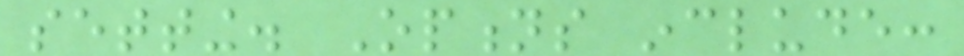setting. Options include:
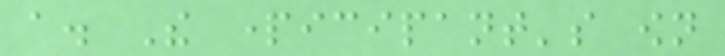a. The participant's own
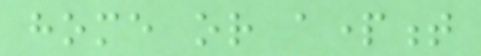home or apartment
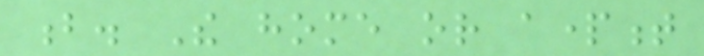b. The home or apartment
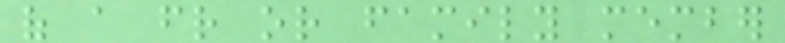of a friend or family member
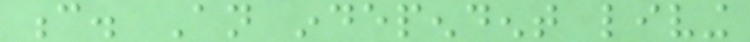c. An independent living
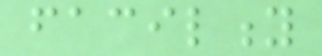facility
